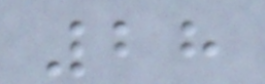28
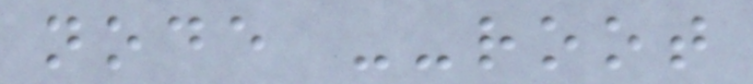node --root
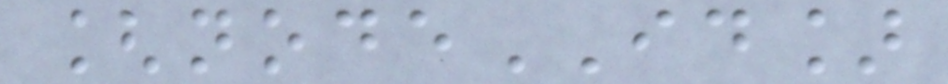[nodeID]
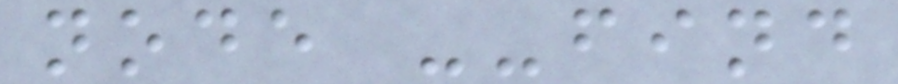node --find
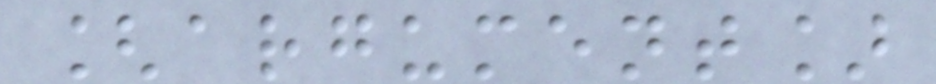[argument]
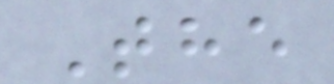The
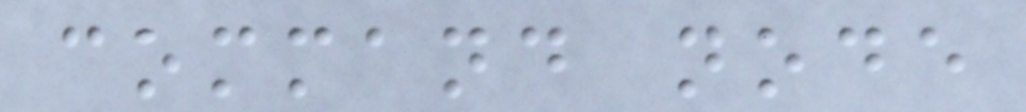command node
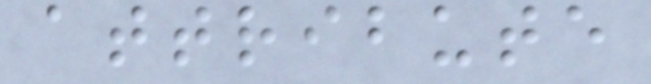attribute
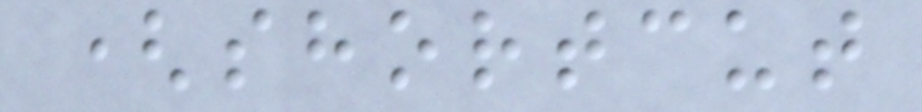(shortcut
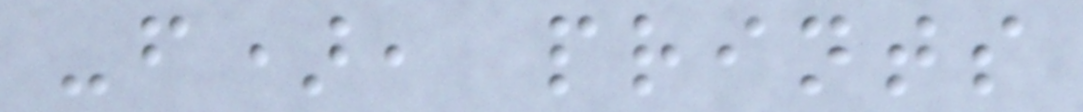-f), prints
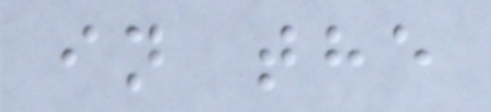in the
